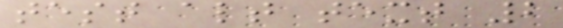test alt text 2
